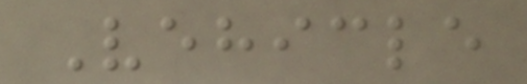Vehicle
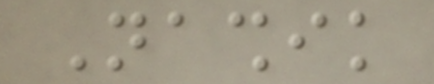Nashik
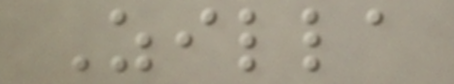Zilla
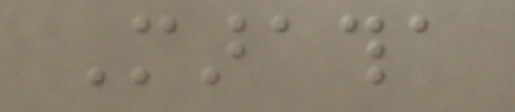Maratha
